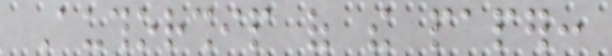Authorship of the paper:
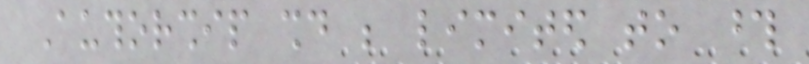Authorship should be limited to those
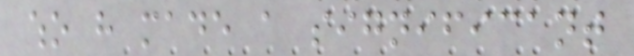who have made a significant
